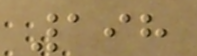198
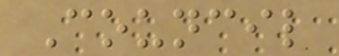Council
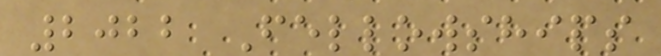2022 Fellowships
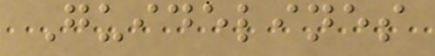Guidelines
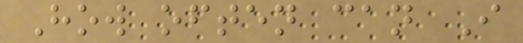How often can I
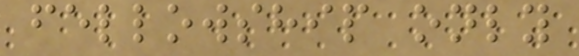fellowship only
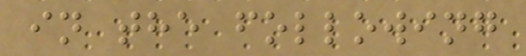in the following
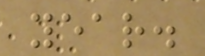year.
